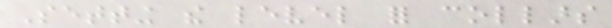Setting the level for collars
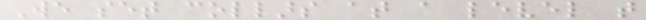We set collars at a level that
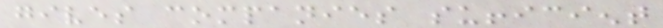gives companies sufficient
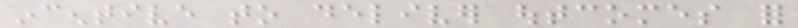incentive to deliver outcomes for
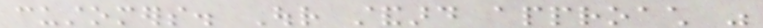customers. Our standard approach was
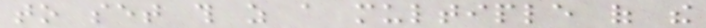to set this as a multiple of the
